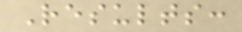Results:
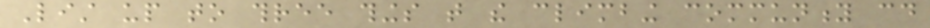List up to three things that the climbing community could
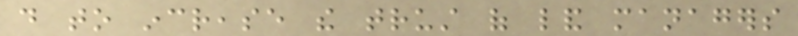do to increase the trust of land managers
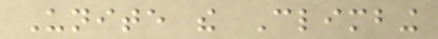Unite the Climbing
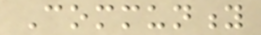Community
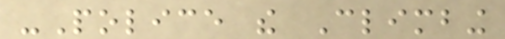-Police the Climbing
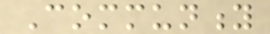Community
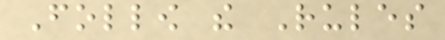Follow the Rules
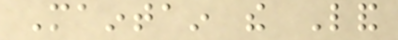Maintain the Land
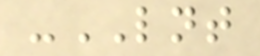-LNT
